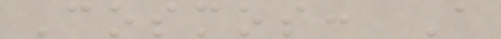Cosmos: A
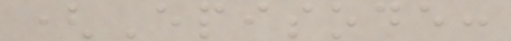(Episode:
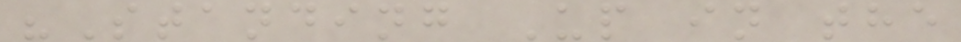"Standing Up in the
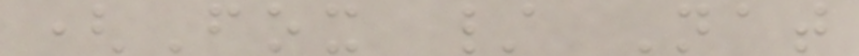(Fox / Nat
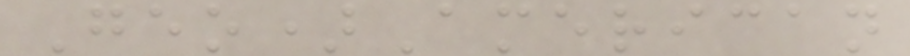Geo)American
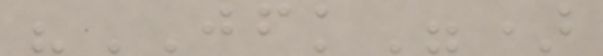"JFK")
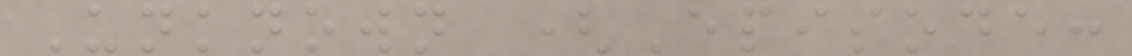Unknown (Episode:
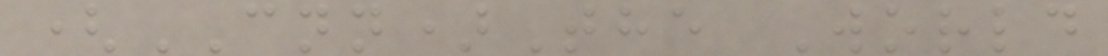(CNN)The World
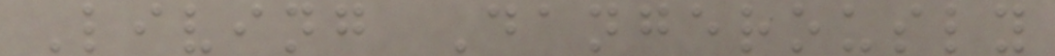Living Dangerously
